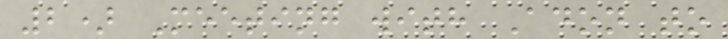2) Meeting with Adon to
